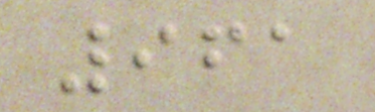961
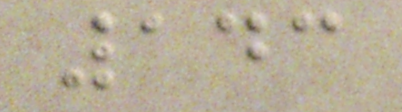143
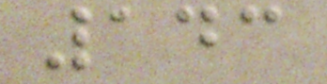143
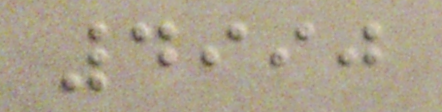4990
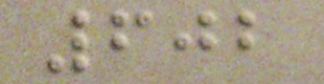602
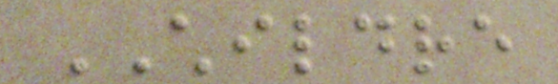CHILDRE
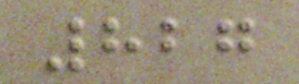827
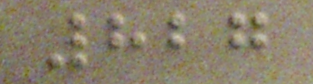827
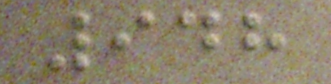948
